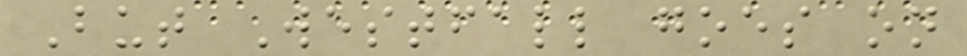But Westfall goes on
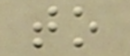to
